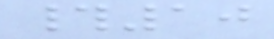#10
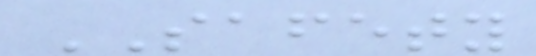SAFETY
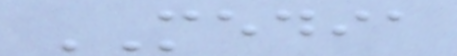MEDIA
